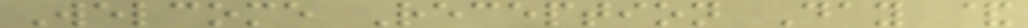Welcome Reception Day &
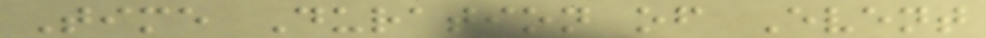Time Duration of Event
